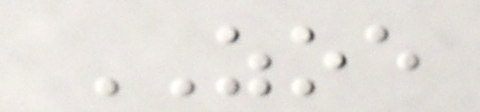ZOE
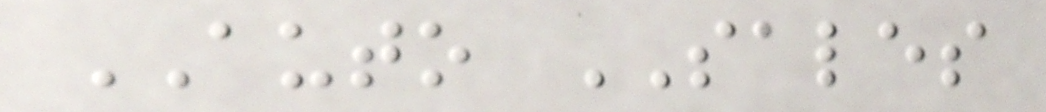AUTO SALES
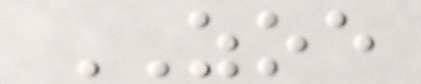ZOE
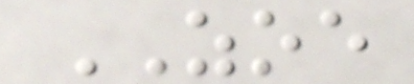ZOE
